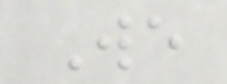We
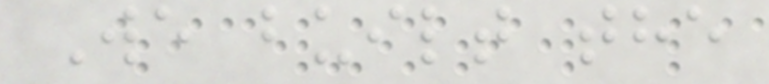We built the
